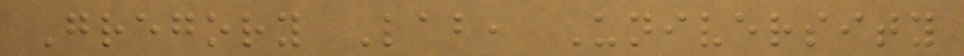Gregory Lab, University
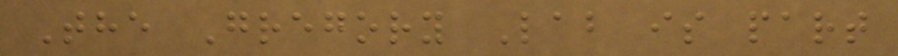The Gregory Lab is part
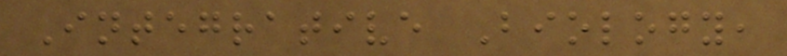Integrative Biology,
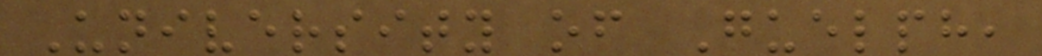University of Guelph,
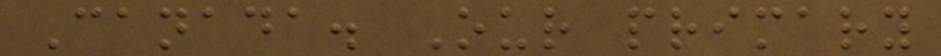Canada. Our primary
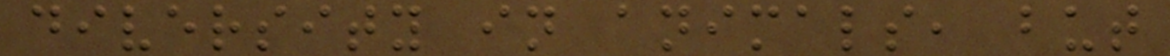diversity in animals, but
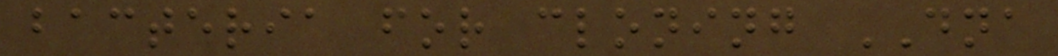bacteria for cloning DNA
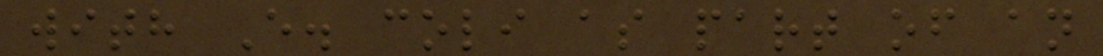with E. coli as part of an
